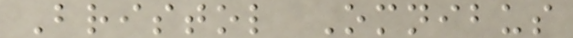Bristol Omnibus
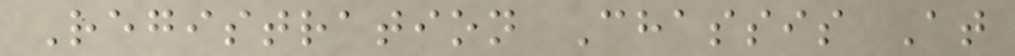Registration Chassis At
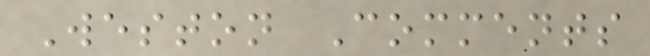Weston Comments
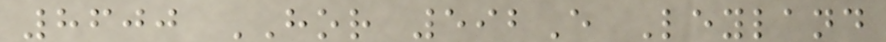8600 HOR 592E Leyland
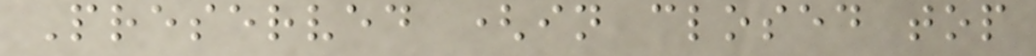Preserved (in closed top
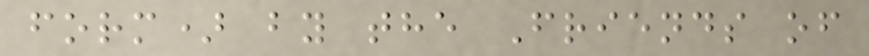form) by the Friends of
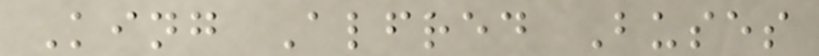King Alfred Buses
